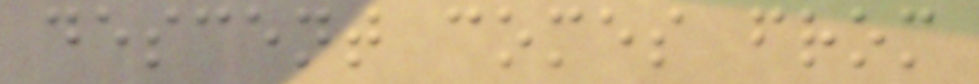descent comes from
